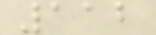112
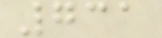731
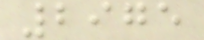2975
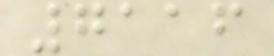7116
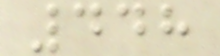448
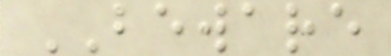BEWARE
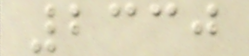2330
